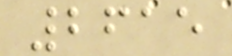2615
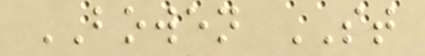BOWEN ST
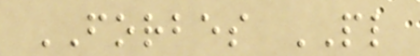FORBES PL
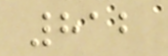812
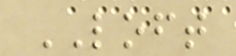LOFT
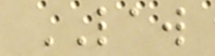LAW
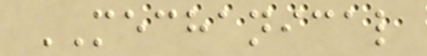MECHANICAL
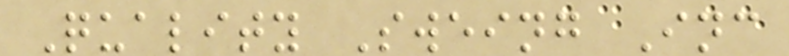Quality Sweing Inc
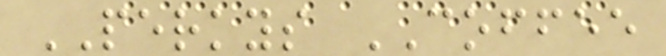PERKYS COFFEE
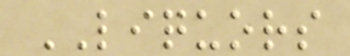LIQUORS
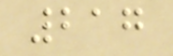217
